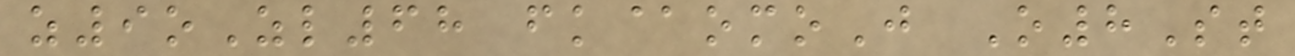z9oZl68 fk@omoJ O8St
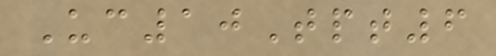Uc10Tpt6
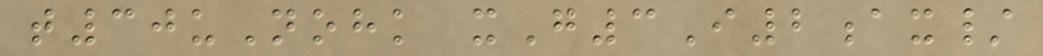t30uNohk xG3I2ax/
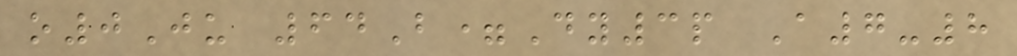o0Ju 64B=Dy3p A7-8
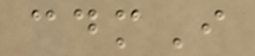cdmI
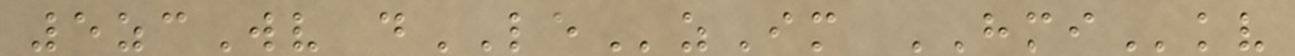5zcWv dLEzIm HMIkv
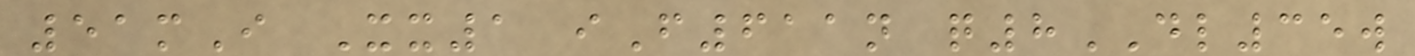51mI Xx1 iF611n q8DL35w
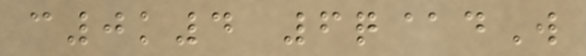c0k4 6q@dW
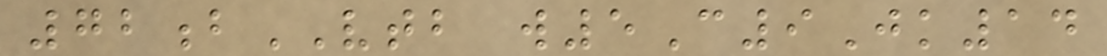72bVTB w5C9Jk14
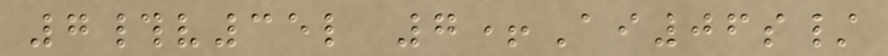7#v35l 7+Ai06s/
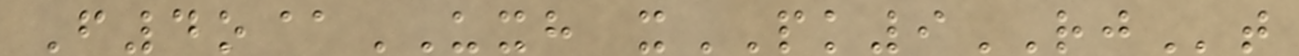F4o@UXH xPK9RJt
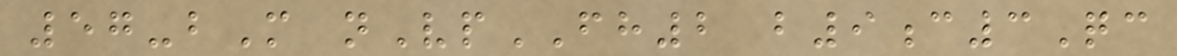57-bM nVpFH2 b9c3Qc
